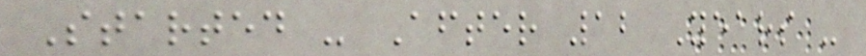Started - After 12 Years -
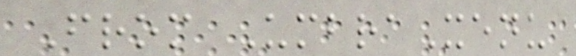From UmbraXenu
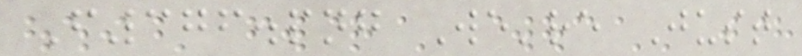F376.png We're Just
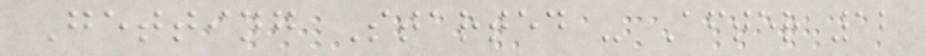Getting Started - After 12
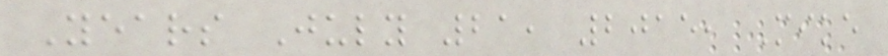Years July 21, 2015, Mike
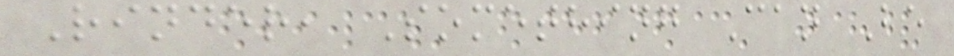Rinder, Something Can Be
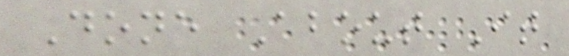Done About It
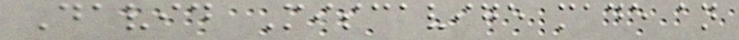David Miscavige made an
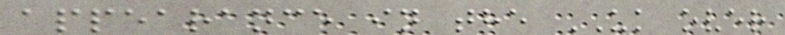appearance in the UK over
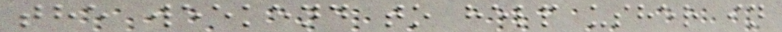the weekend to help usher in
